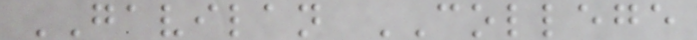GAVILAN COLLEGE
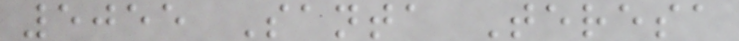5055 Santa Teresa
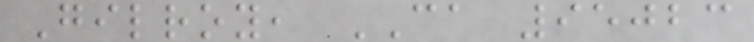Gilroy, CA 95023
